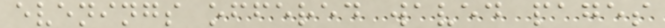evenings offered waved pages
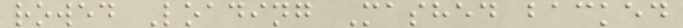rowed Loading Mashed backed
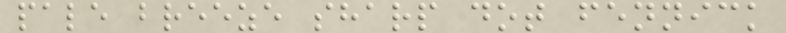pale breeze sharp dot fennick
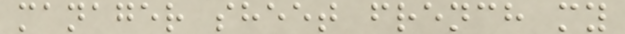manager sheet french my
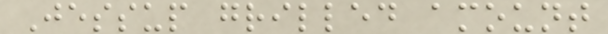Jessup grilled amount
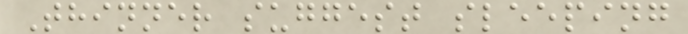Thinner suggest sleeping
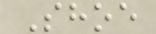Shoe
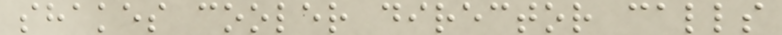shakes cooler director calls
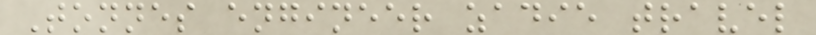Tonnes engineer zadie travel
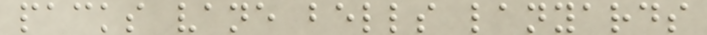packs vane bells lanyards
